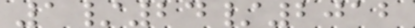1/24/2012
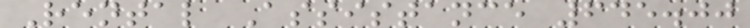Rental Assistance 645.00
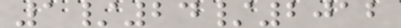1/24/2012
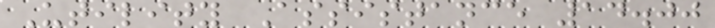Utility Assistance 14.00
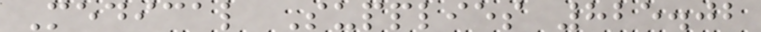Medical Supplies 825.02
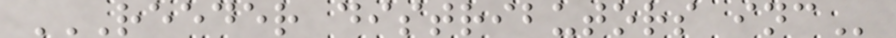REEDER DISTRIBUTORS INC
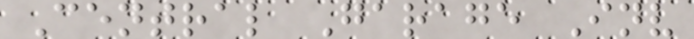Central Garage Inv
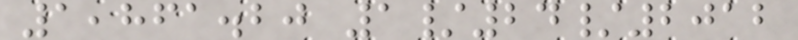1,861.20 1/24/2012
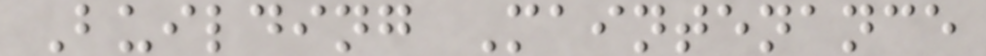Building Maintenance
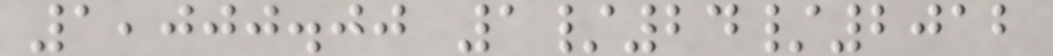1,000.00 1/24/2012
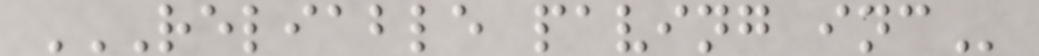RELIABLE PAVING INC
